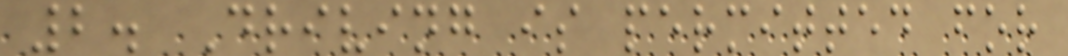2. Driving is permitted for
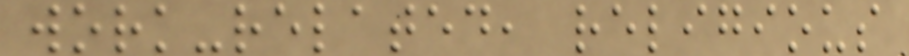work-related, religious
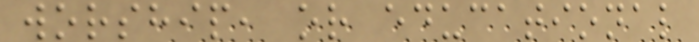worship, or educational
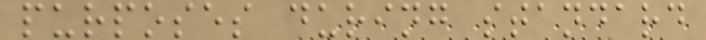purposes during standard
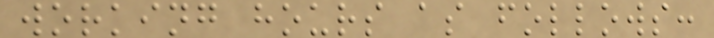working hours as follows:
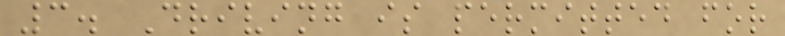3. Driving is permitted for
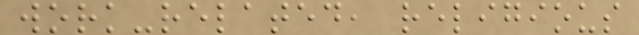work-related, religious
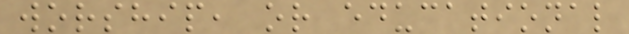worship, or educational
